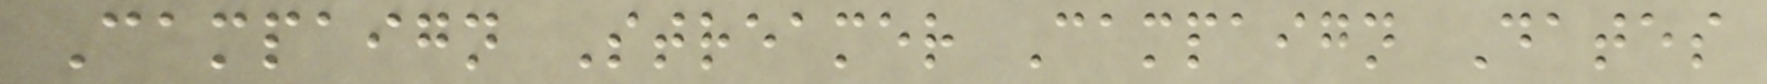Campaign Streamer Campaign Dates
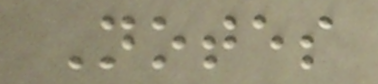Notes
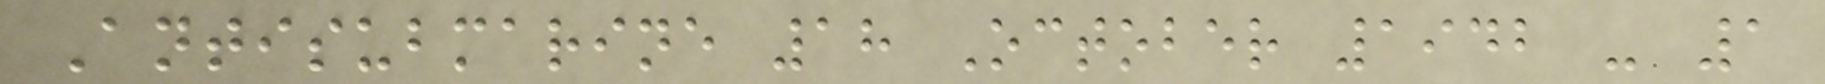Antisubmarine 18 October 1942 - 1
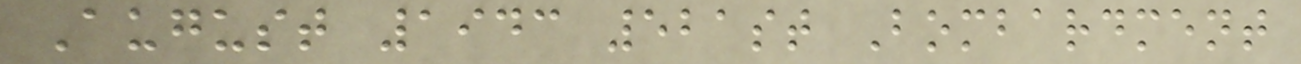August 1943 521st Bombardment
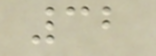32
